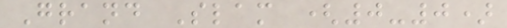Grand Slam (0-0)
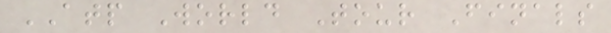ATP World Tour Finals
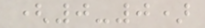(0-0)
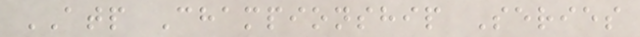ATP Championship Series
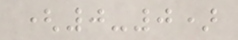(0-0)
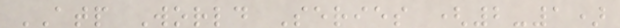ATP World Series (2-1)
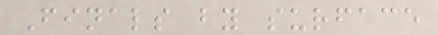Finals by surface
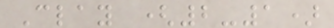Clay (2-1)
